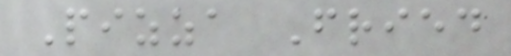Pizza Fried
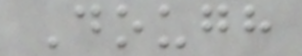Dough
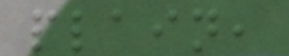plain,
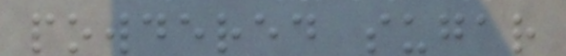powdered sugar
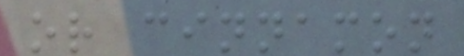or cinnamon
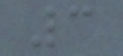3
